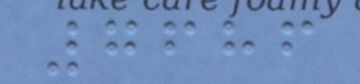7686
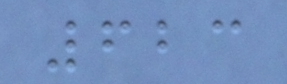623
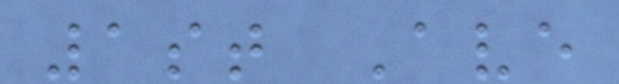1st Ave
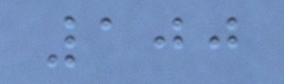100
